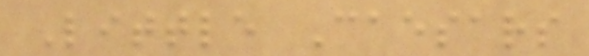Little Caesars
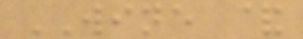WINE &
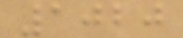1020
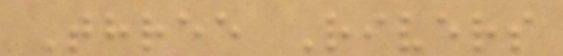Three Rivers
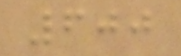600
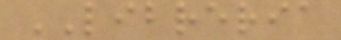LIBRERIA
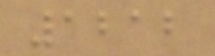1212
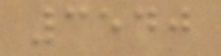3540
